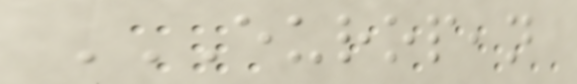EUROPEAN
